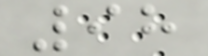98
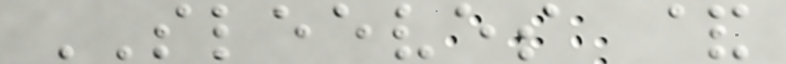SLEEVES &
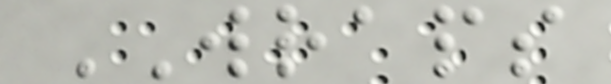WRAPS
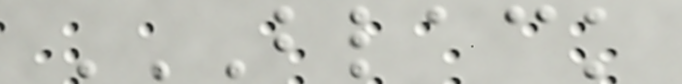BLACK
